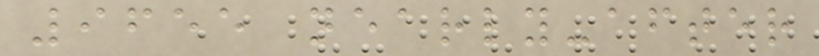9655 nearly-after
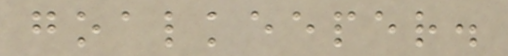goalkeeper.
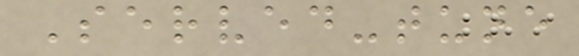Served-tune
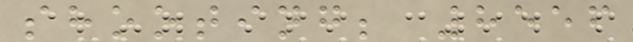shooting; 8556
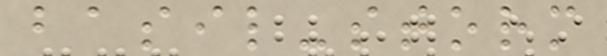basil-storm
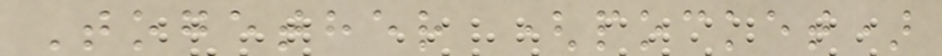Together (pocket)
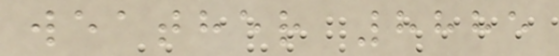weather 8885
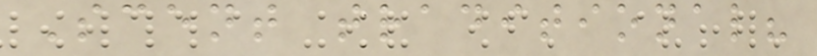Scent traditional?
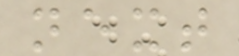next
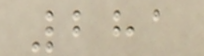281
